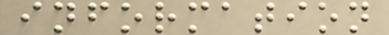information
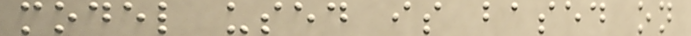model used is based on
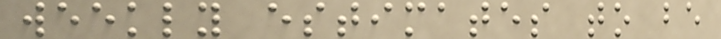weekly estimates to be
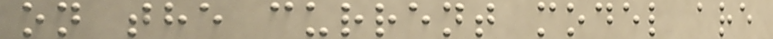on the current model are
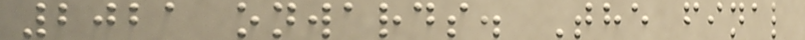2021 onwards. The final
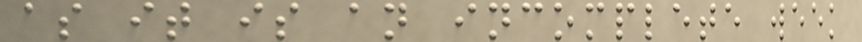as it is an incomplete week
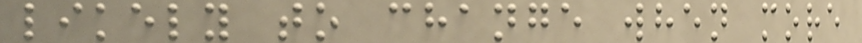likely to change when more
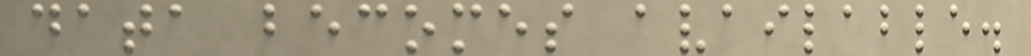data becomes available.
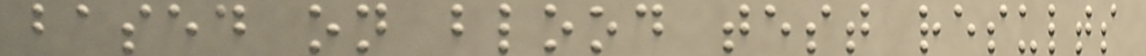based on blood test results
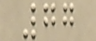77
